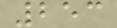253
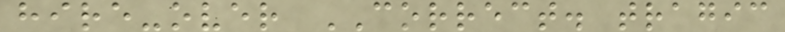hire-over CORRECT. tragic
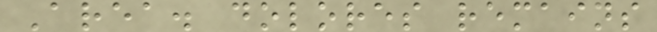Area. dolores remains
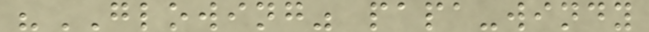"GLOWING" papa-windy
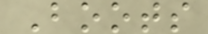Boots
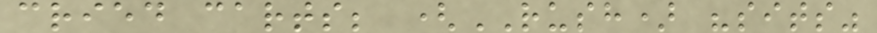cried carts; (RUSH) "sits"
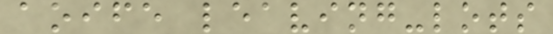aoife leaving-lots
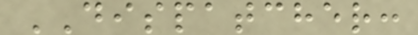DISPATCHER:
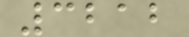3212
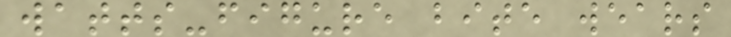watts-figure bite wears
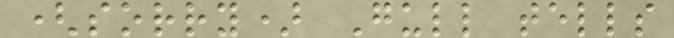(sorry) Gull tells
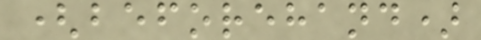(beforehand)
